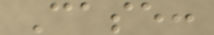Case:
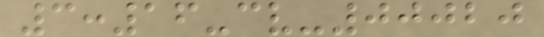3:16-cv-00020
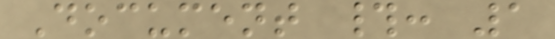Document #: 1
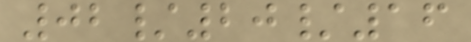02/20/16
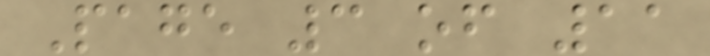Page 3 of 11
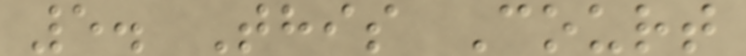5. This Court
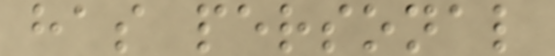has personal
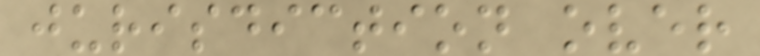jurisdiction over
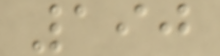190
